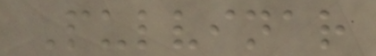Pulvinar
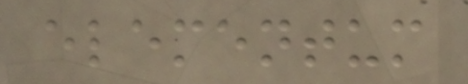elementum
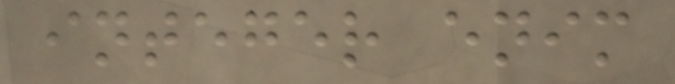integer enim
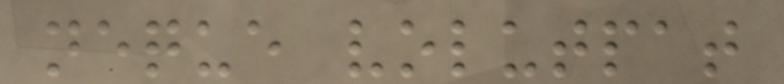neque volutpat
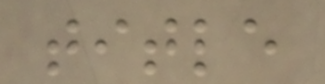title
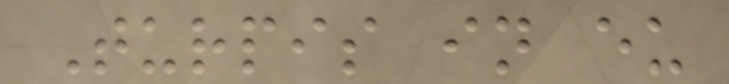Turpis in eu
